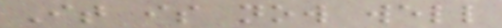It is now well
